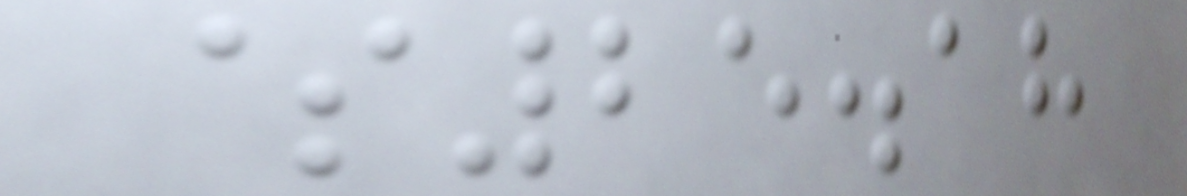$25.18
